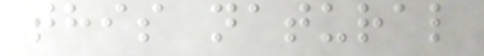this natural
